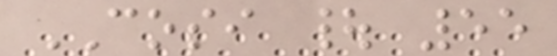COSI | 55
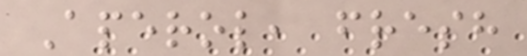Aperol, fresh
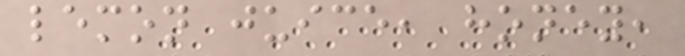lemon juice, honey,
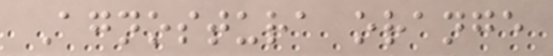Agnostura orange
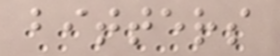bitters
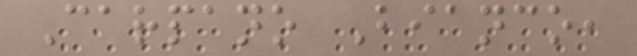Carpano Bianco,
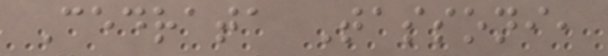Cedrata Tassoni,
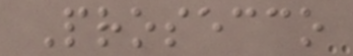Prosecco
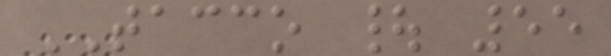TACCO | 55
